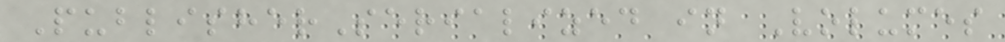PublisherSerialized in Volumes
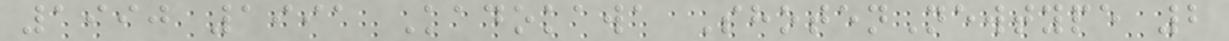1990 1991 Kadokawa ShotenNewtype 2
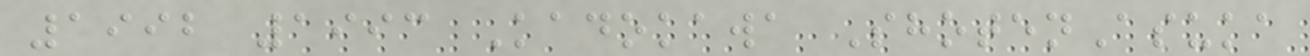1992 1993 Kadokawa ShotenAsuka
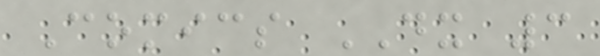Comics DX 3
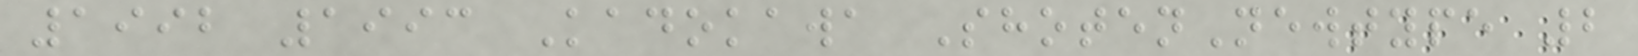1992 1993 Kadokawa ShotenNewtype 2
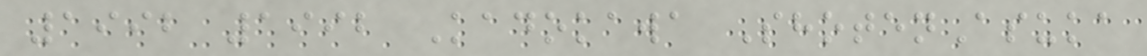1992 1992 Kadokawa ShotenAsuka
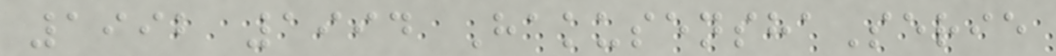1992 1994 HakusenshaSerie
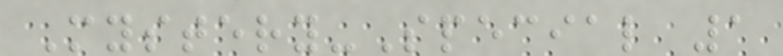Mystery-Special 1
